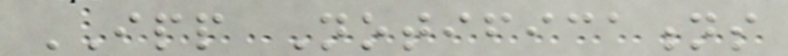IPP Notifications
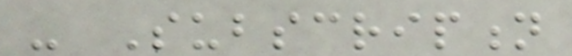- Subscription
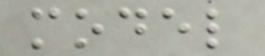model
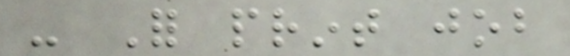- For print job
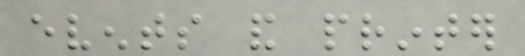events and printer
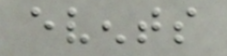events
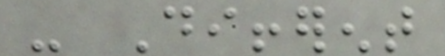- Different
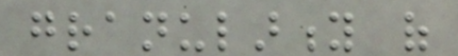granularity of
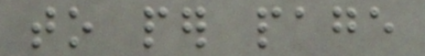to per page
